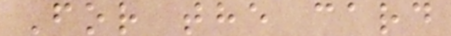For the card
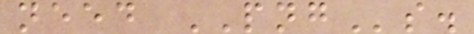need PNGs.
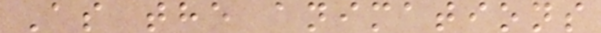As the animations
